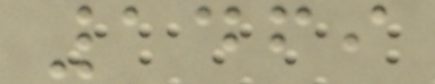1469
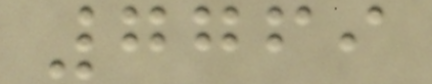7769
